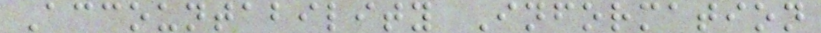Accountability Information
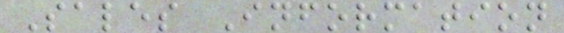Sales Information
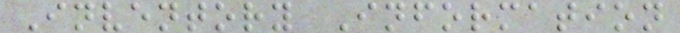Inventory Information
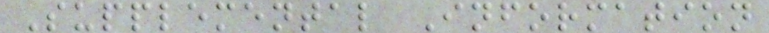Supplemental Information
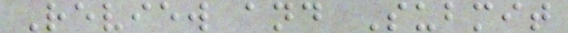Review and Submit
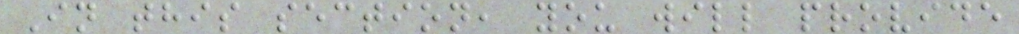In this section, you will provide
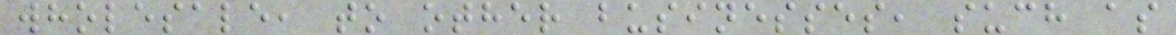wholesale, to other businesses, such as
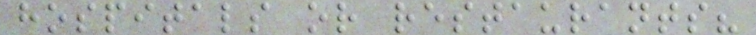hospitals or restaurants?
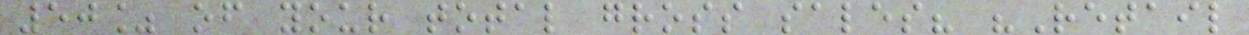50% of your total gross sales? "Retail
